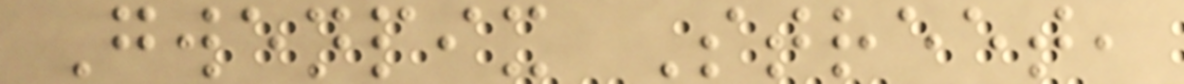Gwenpix Street,
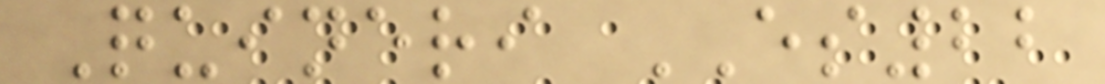Quineri ES22
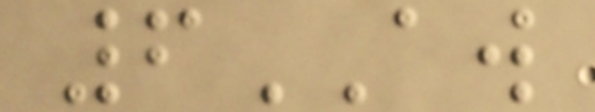6AW
